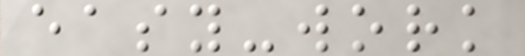easy-work
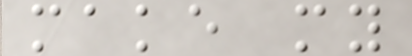make my
